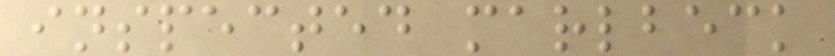inspected marlbeck
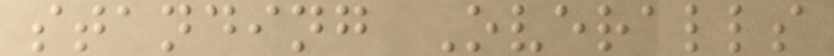standing Overalls
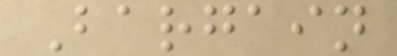Bargain
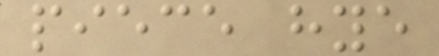piece hye
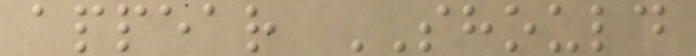appear SHOULD
